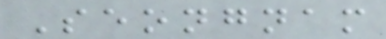Seongnam
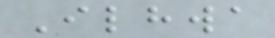Ilhwa
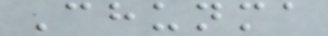Chunma
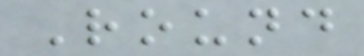Round
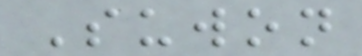Suwon
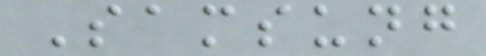Samsung
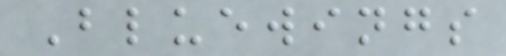Bluewings
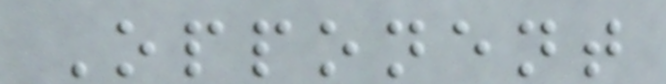Opponent
